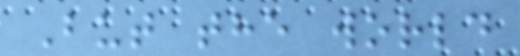But the world
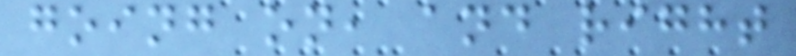going on, and right
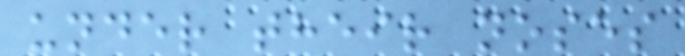under their noses
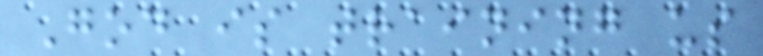God is training us
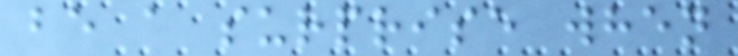be a surprise when
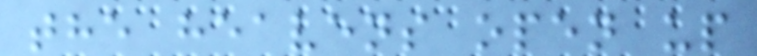the heavens open up
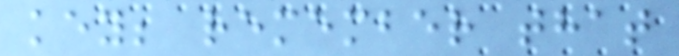key; remember that
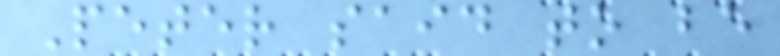Peter said to be
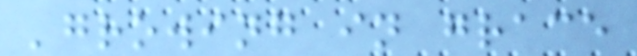'growing in grace
